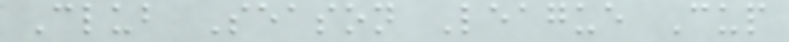Club Season League Cup
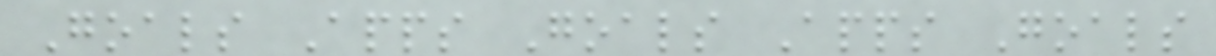Goals Apps Goals Apps Goals
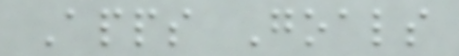Apps Goals
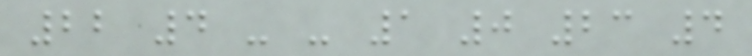22 4 - - 1 0 23 4
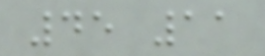45 11
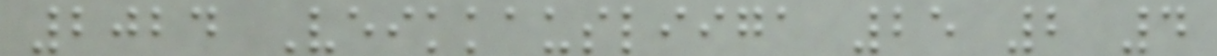2024 Veikkausliiga 25 2 4
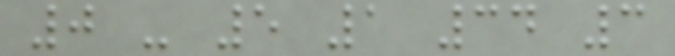0 - 5 1 34 3
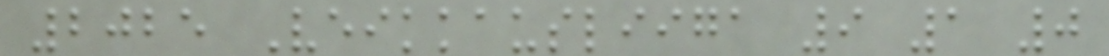2025 Veikkausliiga 9 1 0
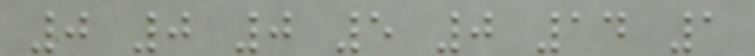0 0 0 5 0 14 1
